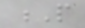P
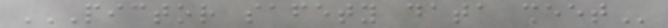PICTOR SAFETY DATA SHEET
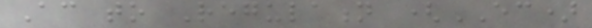According to Regulation (EC)
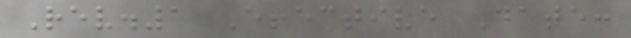Rev.1 Effective Date:
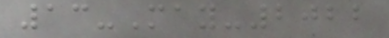13-May-2022
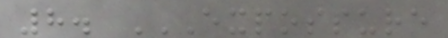8. EXPOSSURE
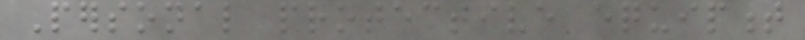Personal protective equipment
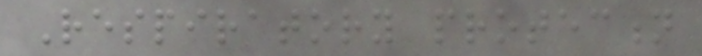Respiratory protection
